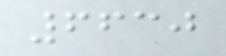6630
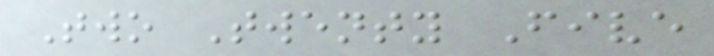Two Twenty Five
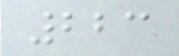223
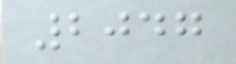2047
